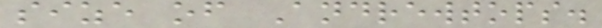size of Andrewtops.
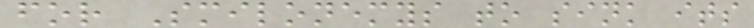for Smilonemys to sink its
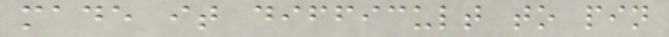made it difficult to pin
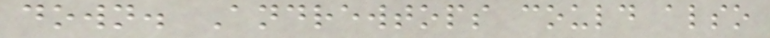down. Andrewtops could also
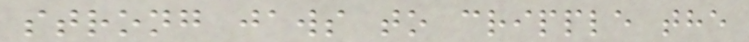strong jaws to cripple the
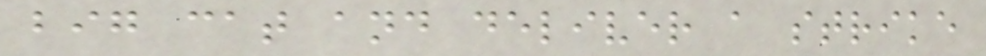big cat and deliver a strike
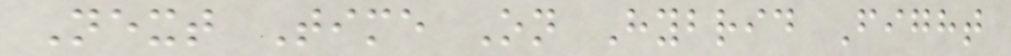Next Time On Hybrid Fight
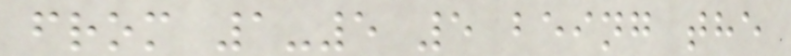from 1-5 5 being the
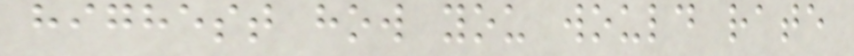highest how you would rate
